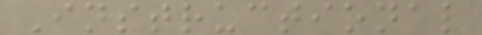Instructional
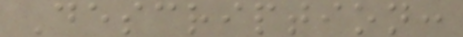Description:
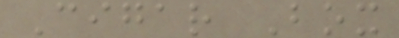Cigar Box
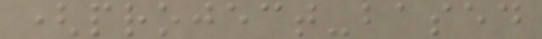(project-based
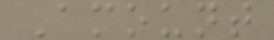Amount
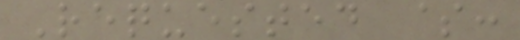Requested $:
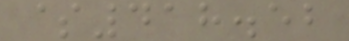$418.52
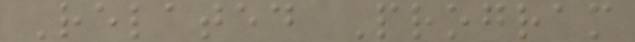Related Program
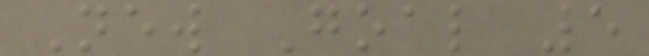New Goal 5
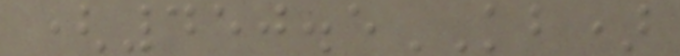(450.5KB)
